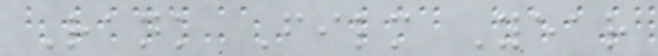Rank Film Year
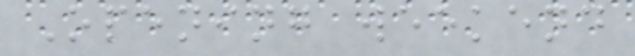Opening weekend
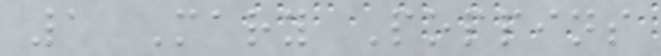1 Mary Poppins
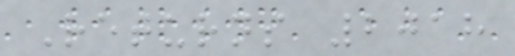Returns 2018
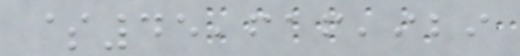$45,616,929
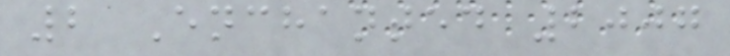2 Enchanted 2007
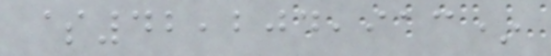$42,204,913*
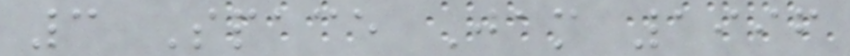3 Space Jam 1996
